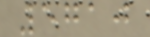5710
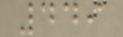449
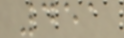451
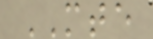MTE
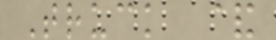Truck &
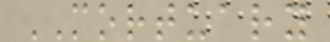MORTUARY
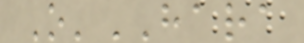O'HARA
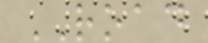ROAD
